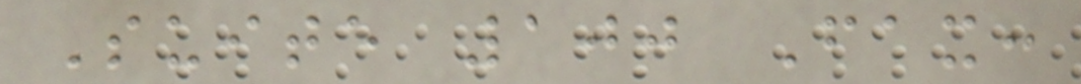Suite 100 Fax:
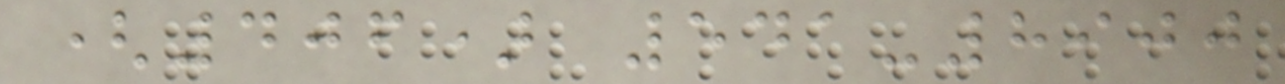(406) 541-8900
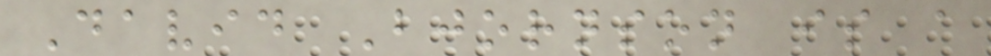David Bjornson is a
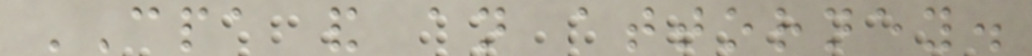CPA and an attorney.
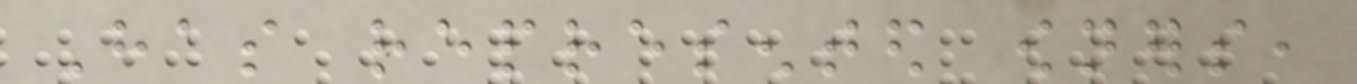Has represented owners,
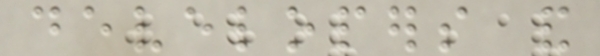developers and
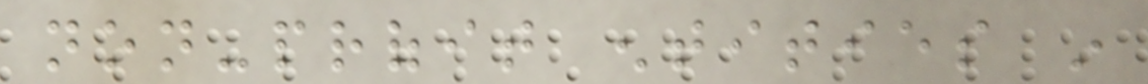non-profit entities in
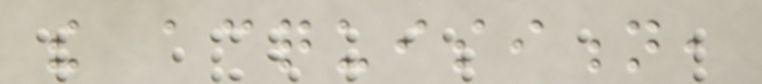the acquisition,
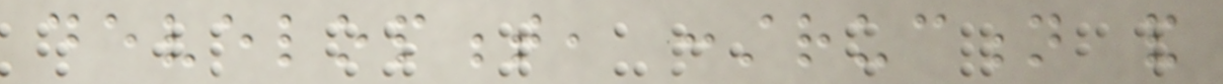development, construction and
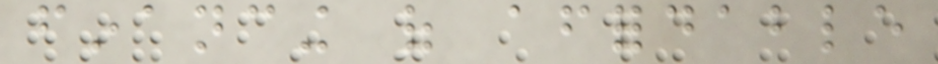financing of affordable
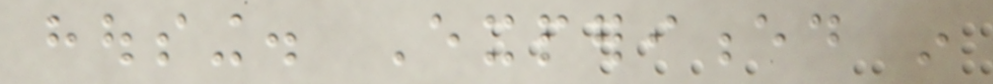housing. Experienced in
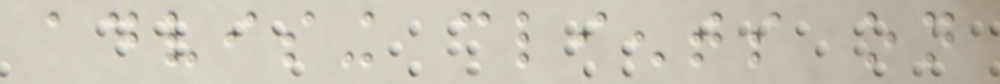advising clients on
